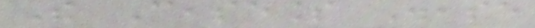The Ceaseless Disease
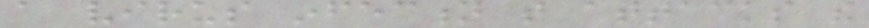a virus infection that attacks the
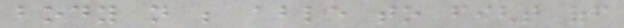body not be able to fight off
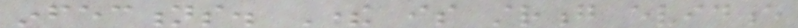infections. There is strong evidence
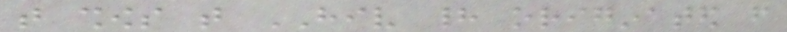that shows that HIV had originated from
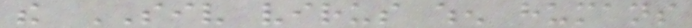the SIV virus when humans
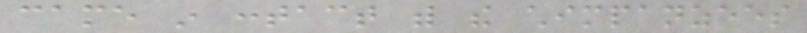came in contact with the chimpanzees
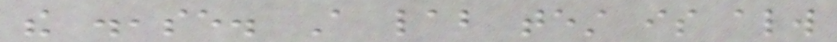the disease. A lab test is always
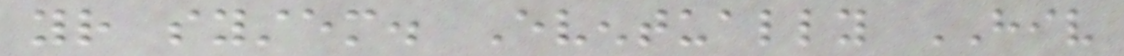your system. Eventually HIV
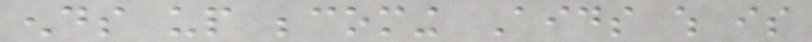ends up becoming Aids which is
